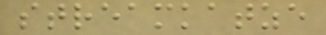streamkatze
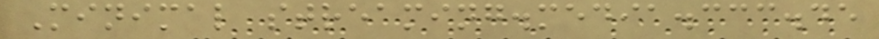Minimal streaming.media.ccc.de
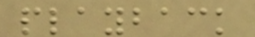playback
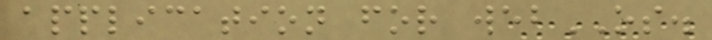application for webOS.
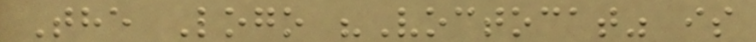The Logo "Voctocat" is
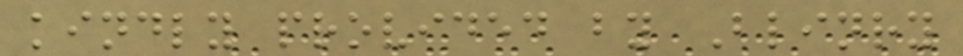kindly provided by Blinry
